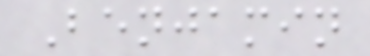Benjamin
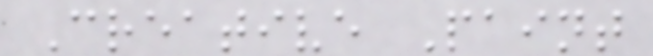Creative Paint
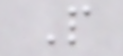P
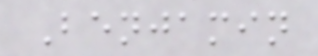Benjamin
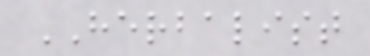HERBALIST
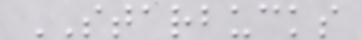STARBUCKS
